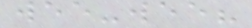wee-wee?
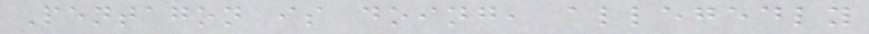Pentagon is doing, allegedly
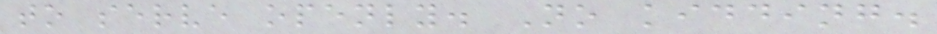to serve openly. No kidding.
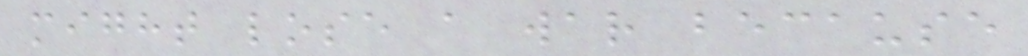might lose a war because
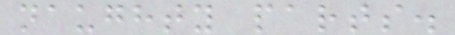naughty parts.
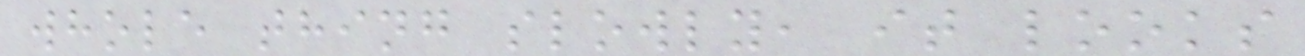whole thing slowly, it looks
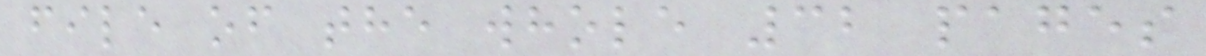file of the whole 32 pages
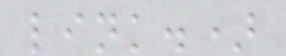link.)
